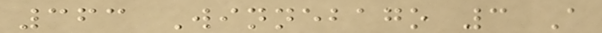363 Winnebago 3 A
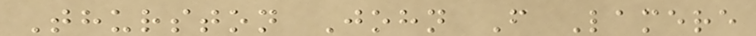Thurston John F Lamere
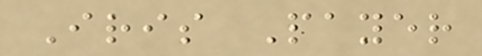Iris Payer
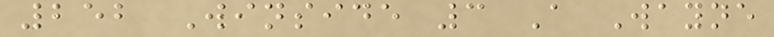252 Winside 3 A Wayne
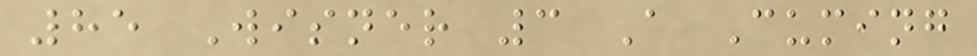85 Wisner 3 A Cuming
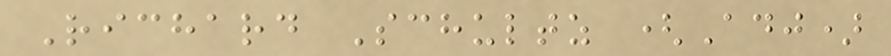Richard Schultz (Adj)
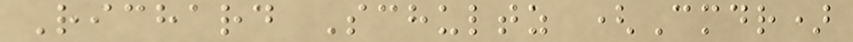Richard Schultz (Cmdr)
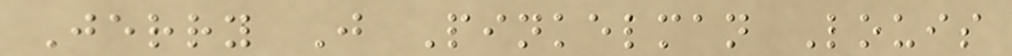Jerry J Pinkelman Louis
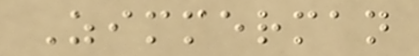Zimmerman
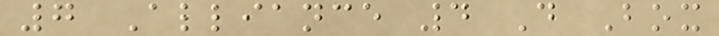7 Alliance 4 D Box
